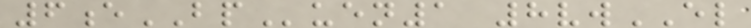6eBPuen1 8vwEL
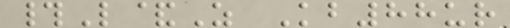#L&Z Kb88ur
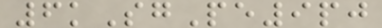6kSgPe9pj
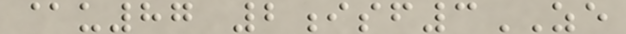@u87 2isf3ZE
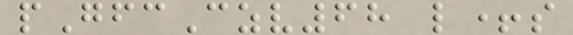pGfcCzv68 l+s
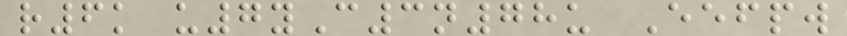r6k u7yC3n78u Eefpw
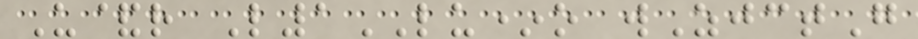U&r L1LU*o wZjctG
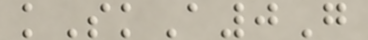kSkA0G
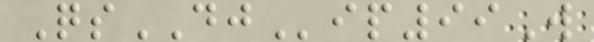QsDJip99W
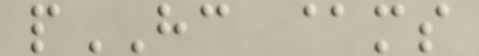pHC @ms
